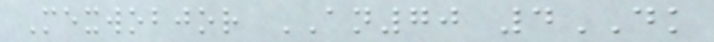Mexwobjor AN70 4DK
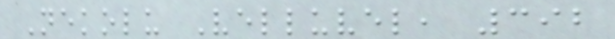Nekolu Velluvel, 392
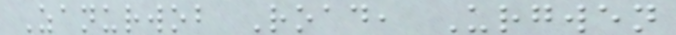Zanurwob Road, Urgwen
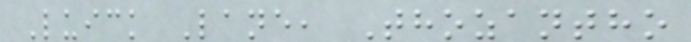Luick Lane, Thozantho
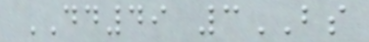DD49 3BS
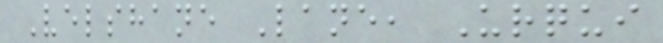Velshane Lane, Urqui
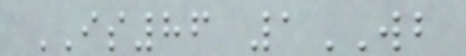IS86 1WB
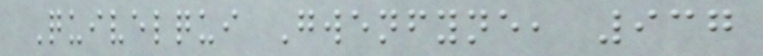Quivelqui Gwenfyne, 937
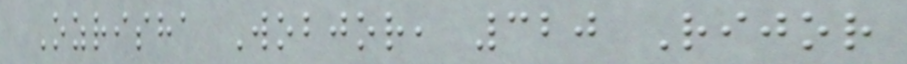Ozrisha Wobjor, 320 Rijor
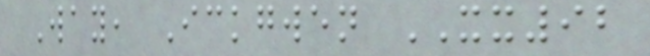Way, Ickgwen XX92
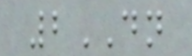2DN
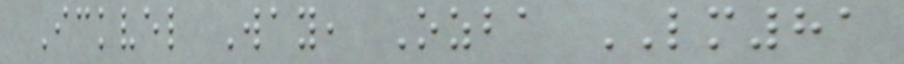Ickvel Way, Ozba LM81
